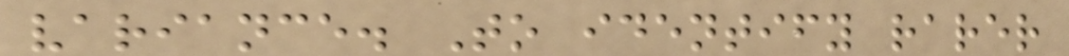variance. To identify rarer
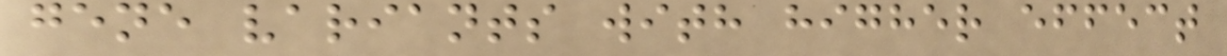gene variants with higher effect
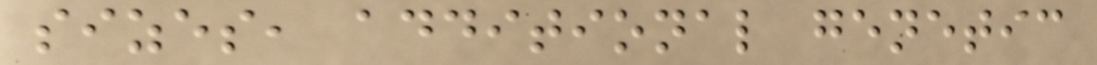sizes, additional genetic
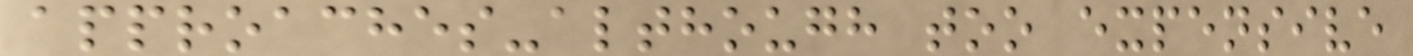approaches-although too expensive
